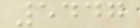5447
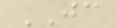JC
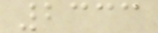2333
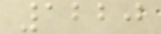1220
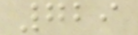729
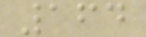164
